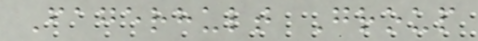Fagerhult Group
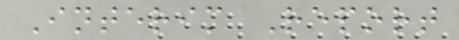Interim Report
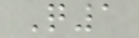Q1
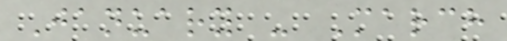January - March
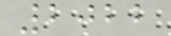2022
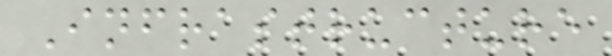Infrastructure
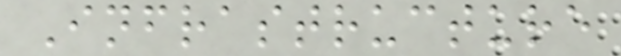Infrastructure
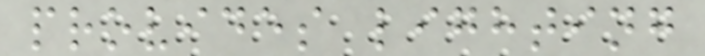provides lighting
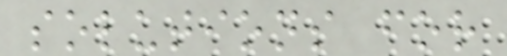solutions for
